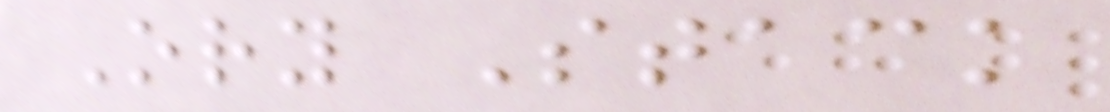Ory Stack
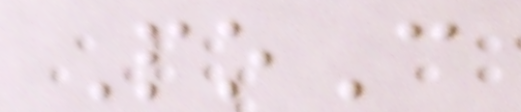PoC
